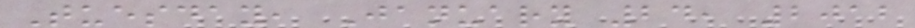Tuesday, January 24, 2012
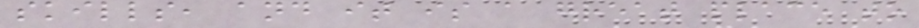skills, and it is a great place to
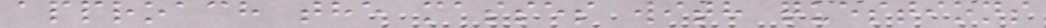approach the masses with questions
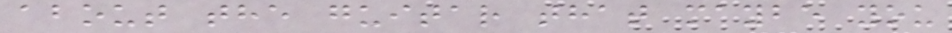about the guitar that maybe you
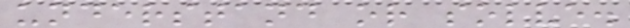understand or solve.
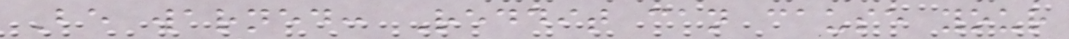Be warned: Reddit can cause your
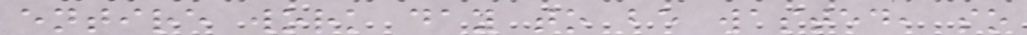entire work day to be wasted, so
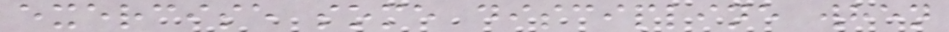exercise some discipline when
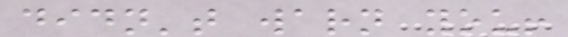didn't warn you!
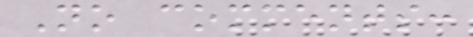No comments:
